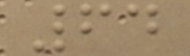64
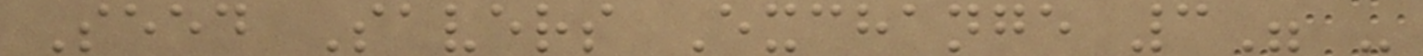Seed Savers Exchange 3" -
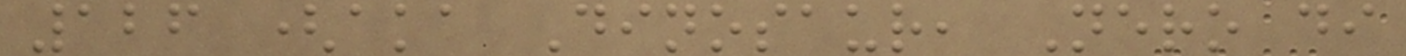126 (aka Dinosaur, Nero di
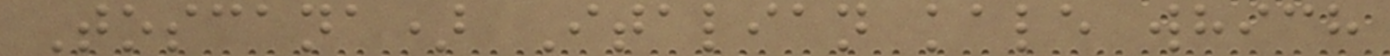Toscana) Italian kale which
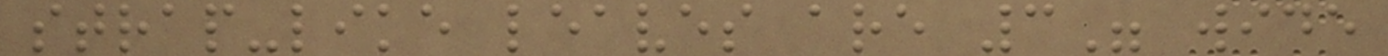strap-like leaves are 3" wide
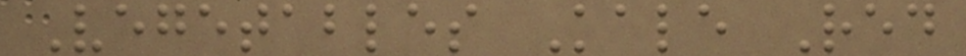Vegetables Kale Red
